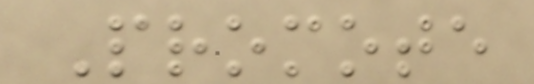Promote
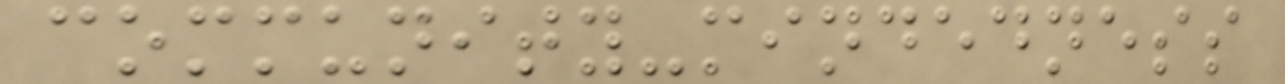community-mindedness
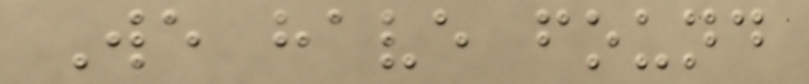We have found
